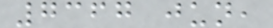7367 jun,
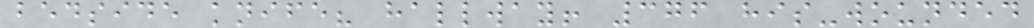bedside knife? hallway! 376 his-wounded
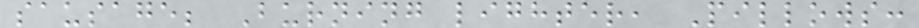sausage; Burning lighter, Pillows:
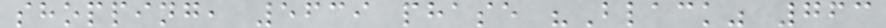shopping, 5639 phase "Black" 763
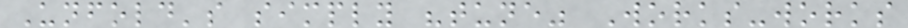Unfold's simply "tune" Works-works
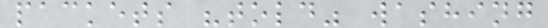packets "told" washing
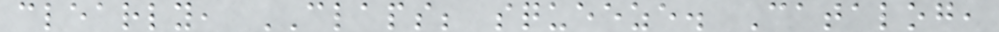clearly, CLAPS; squeeze. Catalog,
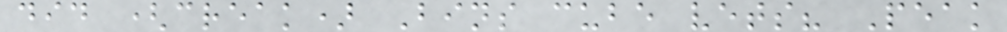did (creak) Bins cube vets? Peak
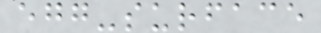egg-surface
